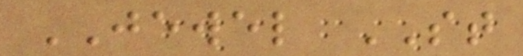JEWEL ST
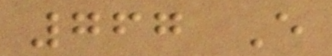767 E
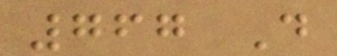767 D
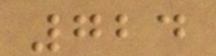724
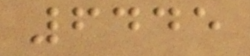6445
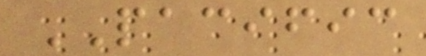PACIFIC
